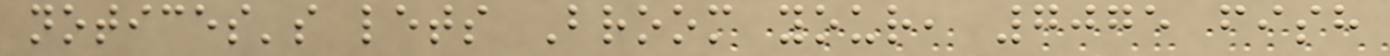notices's lets Broom your, 7075 fish
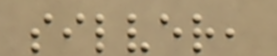silver,
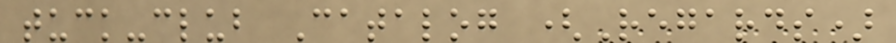tuck-club Catalog (Regards)
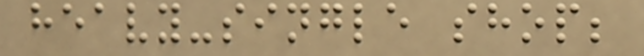heavy-single shop;
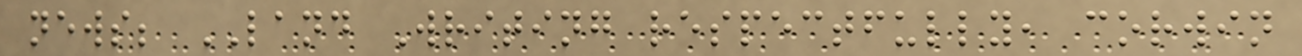news; LAND Writing respectfully, corwin
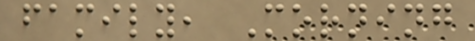family, Morning
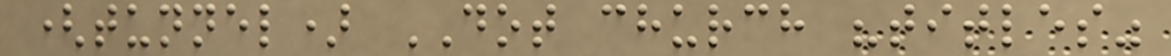(tunnel) DOT church "titles"
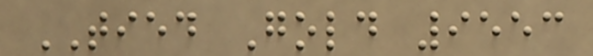TIED Gold 9553
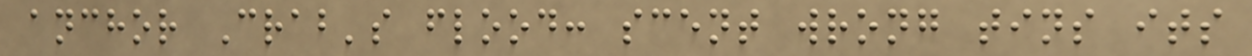anchor Crab's flood: scent wrong tins its
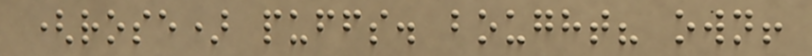(rose) puffs. bought? own!
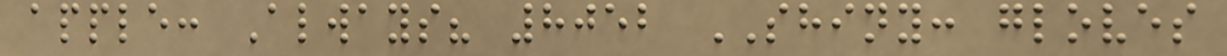apple: Always? 8052 SHINY: gloves
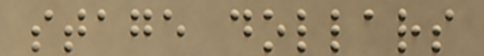stage dollars
